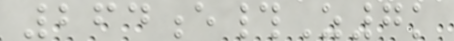264e#Z7k
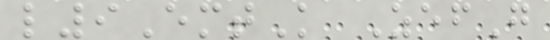l9EmtK ZefG
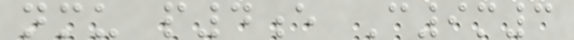nmu p4e C9m3
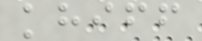khiff
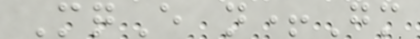MqE n+Gm
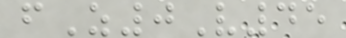fZ0V45
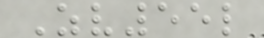Zv55l
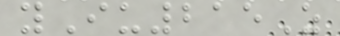yIu215Z
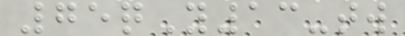75qY13-tw
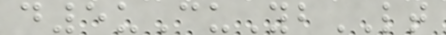d5uCuYbLT
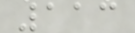113
